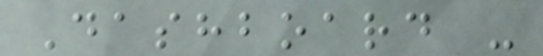Dashboard -
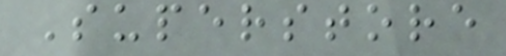Superstore
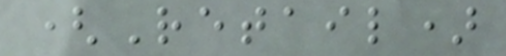(Retail)
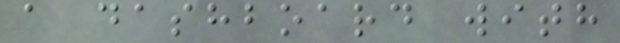a dashboard with
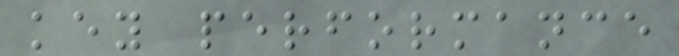key performance
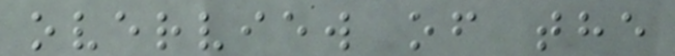overview of the
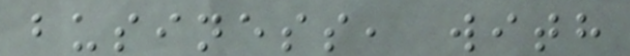business, with
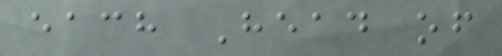each Head of
